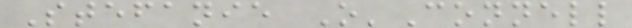Stefanie O'Connell
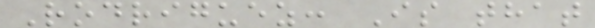Rodriguez: Is that
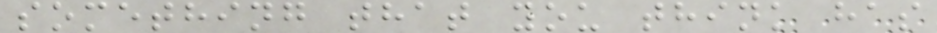something that you think has
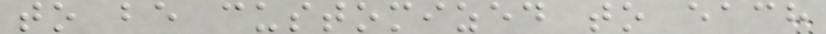to be customized to each
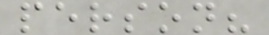person?
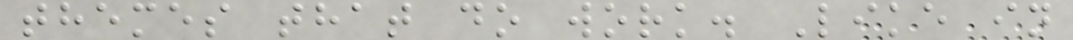themes that do work. Like in
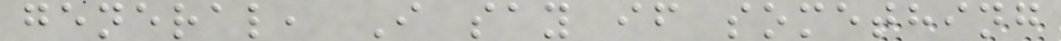general, I say if something
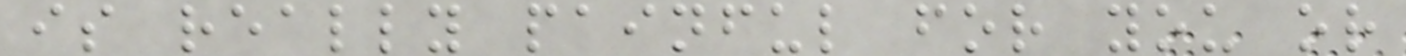is really painful for you or
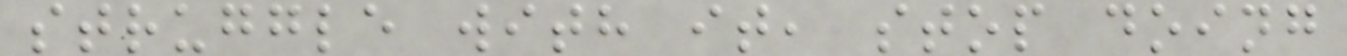struggle with it, stop doing
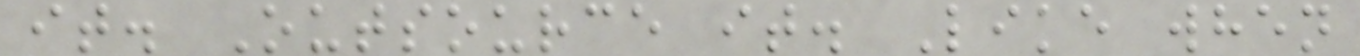it. Outsource it. Like when
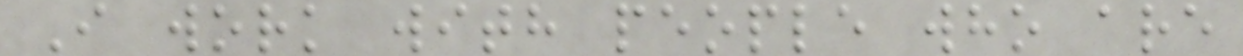I work with people who are
